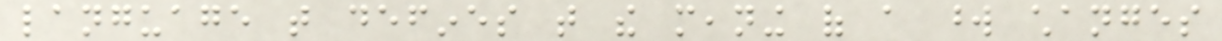language that defines that the meaning of a word changes
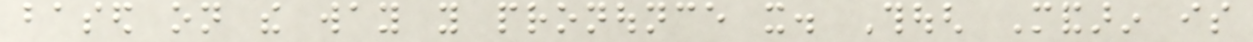based on the way you pronounce it. Though Mandarin is
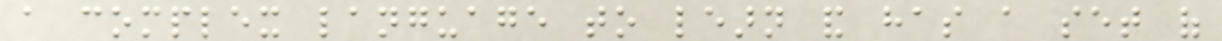a complex language to learn and has a set of
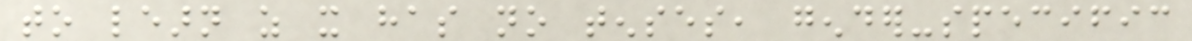to learn as it has no tenses, gender-specific
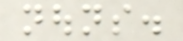nouns.
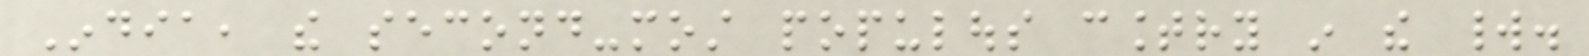India, the second-most populous country in the world.
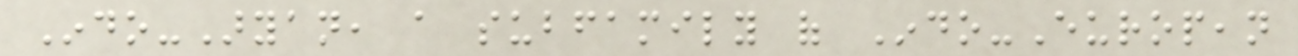Indo-Aryan, a subfamily of Indo-European
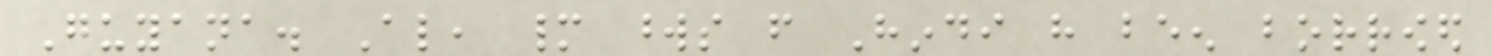Guyana. Also, many words from Hindi have been borrowed
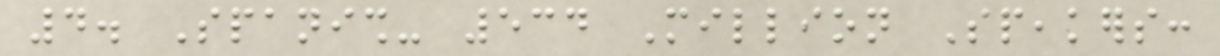4. Spanish- 534 Million Speakers:
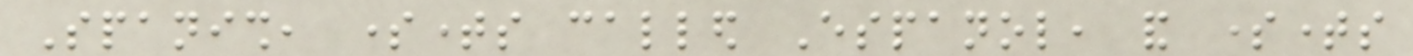Spanish, sometimes called Espanol, and sometimes
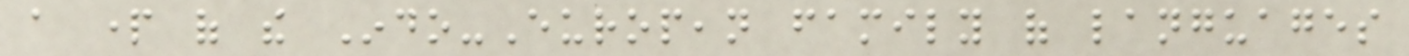a part of the Indo-European family of languages
